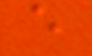e
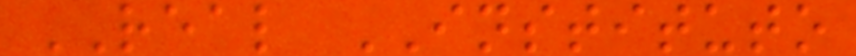REAL INSTITUTO
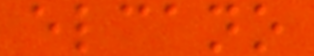elcano
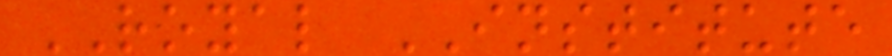ROYAL INSTITUTE
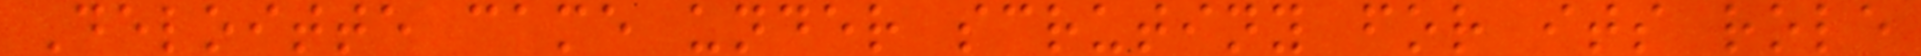Deloitte came under scrutiny for its role
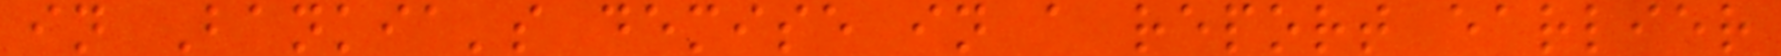in Bankia's demise in a report earlier
